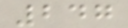247
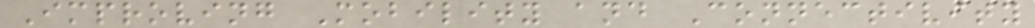Improving Mobility and Connectivity
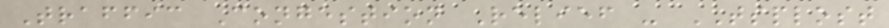Traffic Congestion Relief - TSPLOST
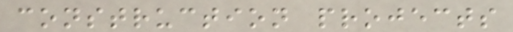construction projects
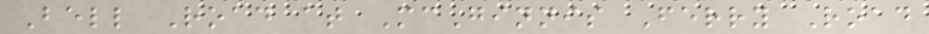Bell Road at McGinnis Ferry Road
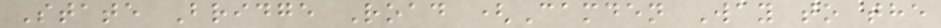State Bridge Road (Camden Way to the
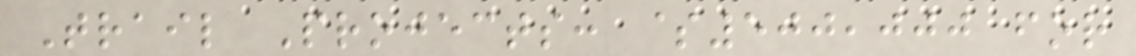Trail Projects: $500,000 for
